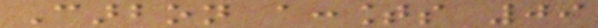Carbon accounts 09
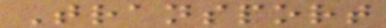Transport
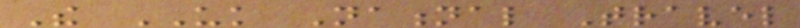The UK National Travel
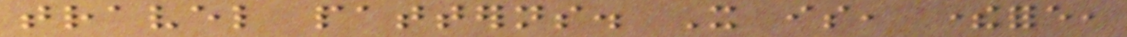travel patterns. It is, therefore,
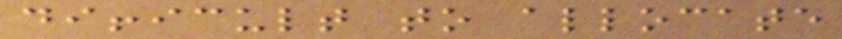difficult to allocate
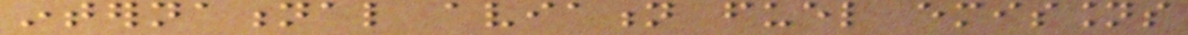international aviation fuel emissions
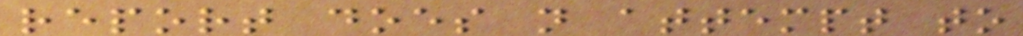report does not attempt to
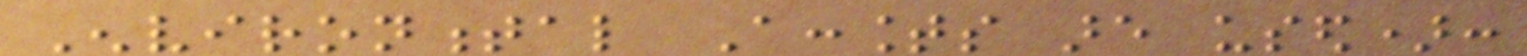Environmental Accounts are used):
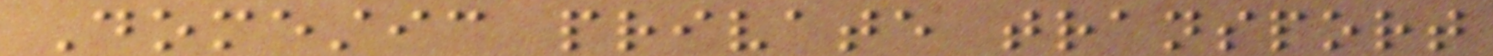Domestic private transport
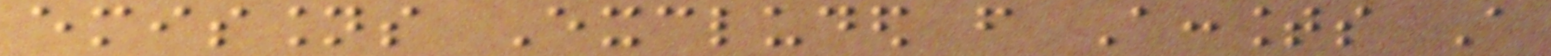emissions Excluded from Accounts A
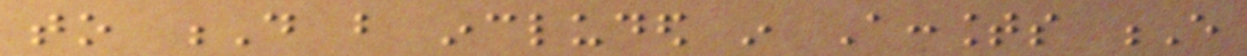to D but included in Accounts E
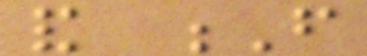and F
